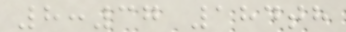8:37 184th
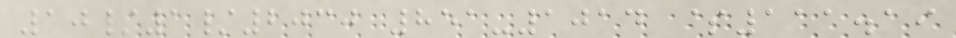10/1/2030 851-1014 $111.19
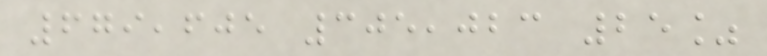679,605 305,023 25%
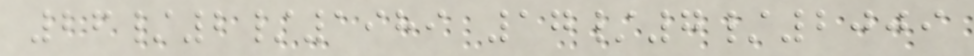26/2/1989 17/7/2009
